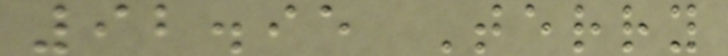92.95 Terry
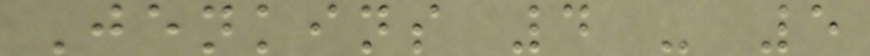Jenkins 4 - 5
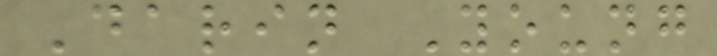Darin Young
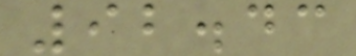92.43
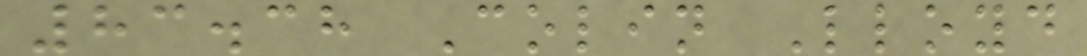83.38 Colin Lloyd
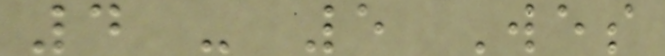4 - 5 Wes
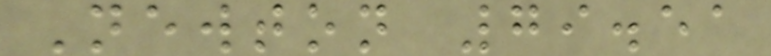Newton 79.51
